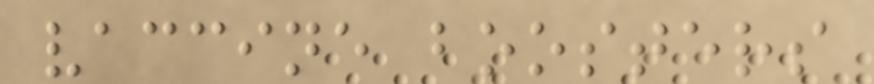vaccine boosters
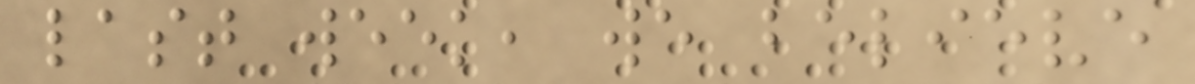last week, we believe
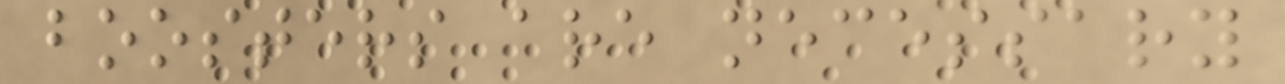boosters are necessary
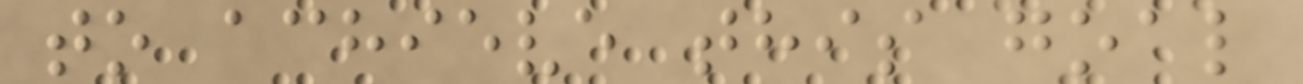to achieve this goal
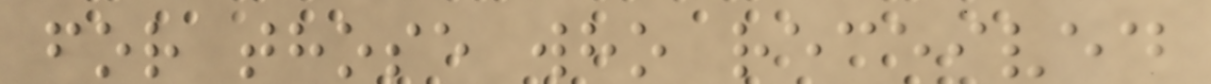for those who received
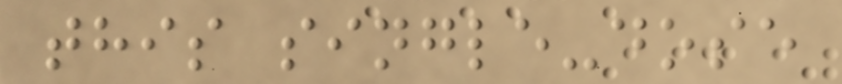this single-dose
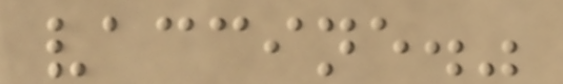vaccine."
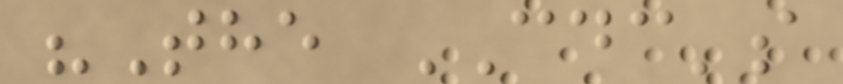"The CDC's
